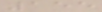155
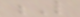L
